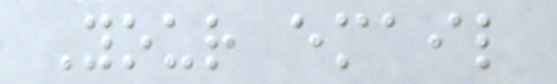Your email
